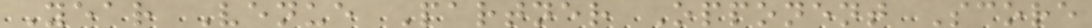Year Venue Partner Opponent Score
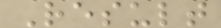Result
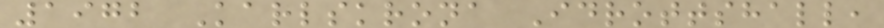1972 Karlskrona Idrottshall,
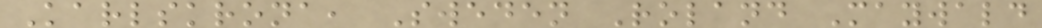Karlskrona, Sweden Roland Maywald
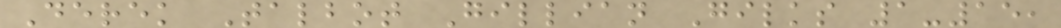Derek Talbot Gillian Gilks 1-15,
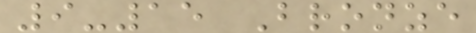9-15 Bronze
